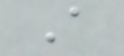A
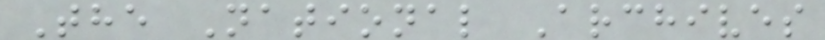The National Archives
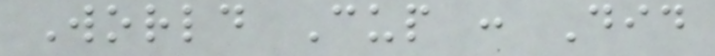World Cup : Did
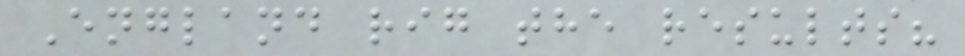England rig the results?
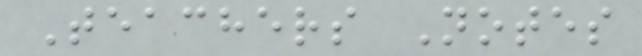Teachers Notes
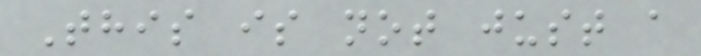This is not just a
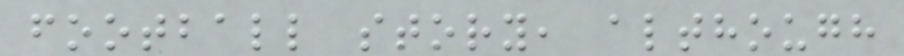football story, although
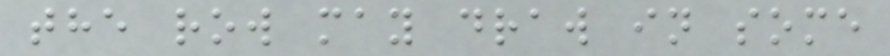the row may draw in some
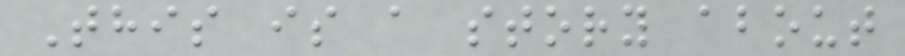This is a story about
